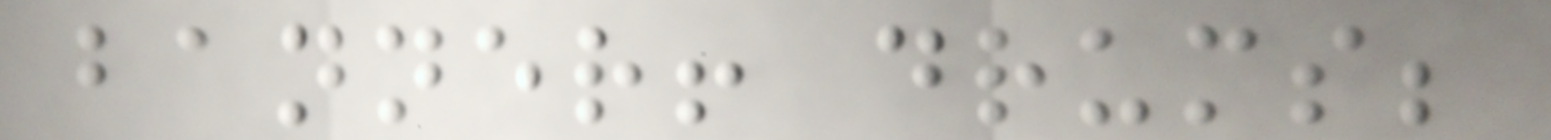banner! drums;
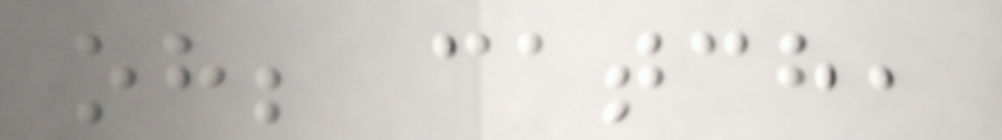oh; catch,
